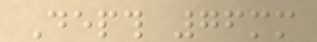Depth 76mm
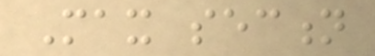Max section
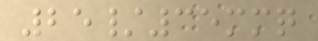25/35mmq
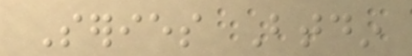Series Btdin
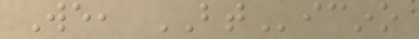We, BTicino
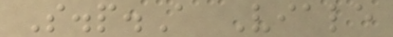S.p.A Viale
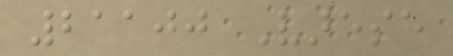21100 Varese
